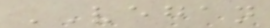VEGAN
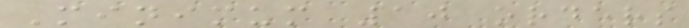Minimum 10 orders
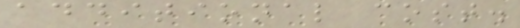additional cost.
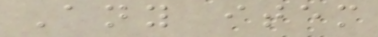Any item
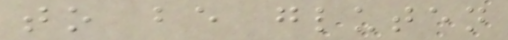to be gluten
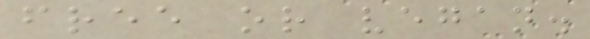free or vegan.
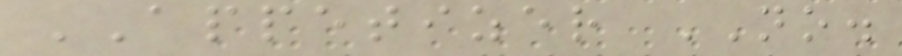APPETIZER NO.
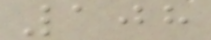108
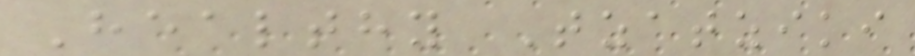Healthy Tzatziki
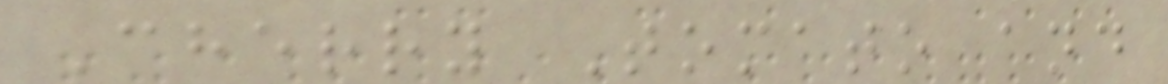Cherry Tomato and
